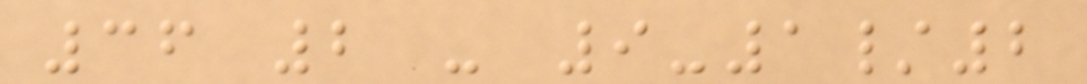36 2 - 9-1/2
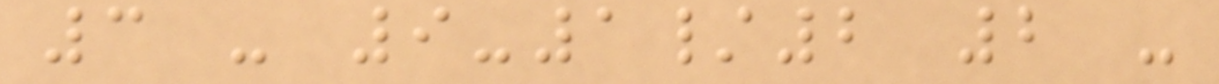3 - 9-1/2 2 -
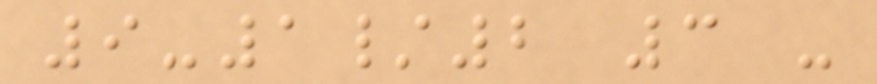9-1/2 3 -
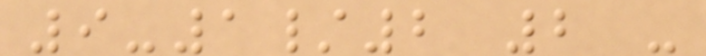9-1/2 2 -
